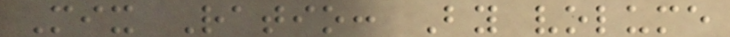Mix Ratio: By volume
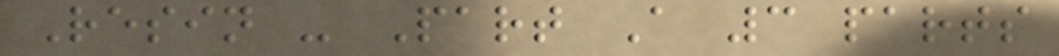Resin - Part A 3 parts
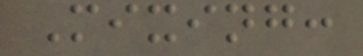Mixing:
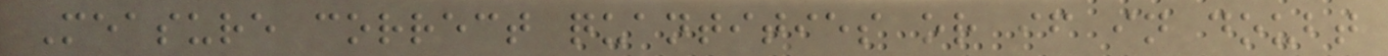Measure correct quantities or if in doubt
